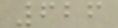626
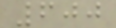600
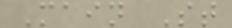Main St
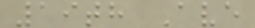19th Ave
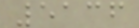5136
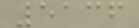5136
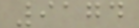9174
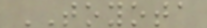TOYOTA
